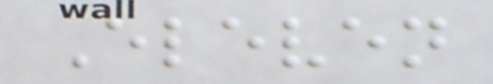Eleven
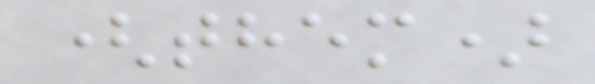(them)
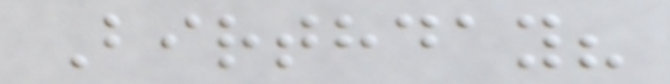Birthday?
